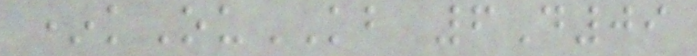*kOuKB 6D09
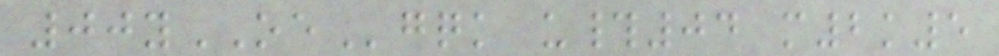00yOEgqk u#04 m2k5
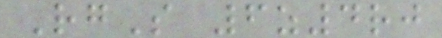RgS 6z4rj
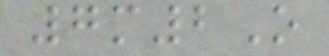7m2O
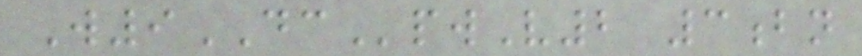W9DCpwV2 3bn
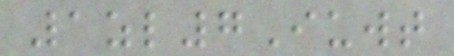1zl7Iuwt
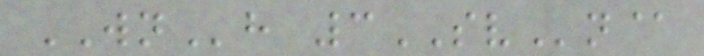WNh 3SVn@
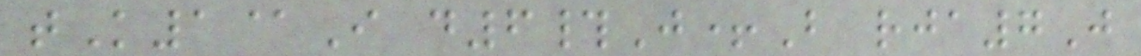tK1@I d6#J+B rja7J
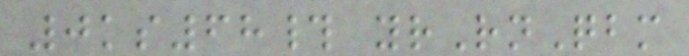0ks68# yrRnQbm
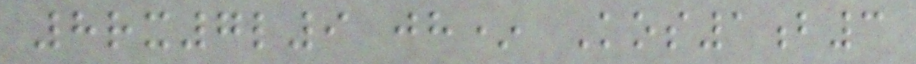8rx7l9 jh* Kos1b3
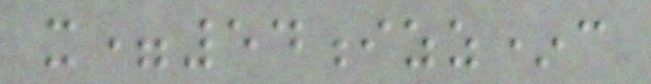x=54izz*c
